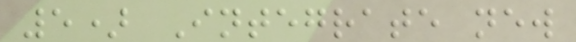5) Integrate new
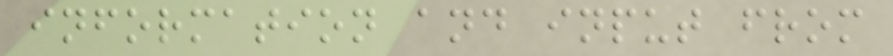information and input from
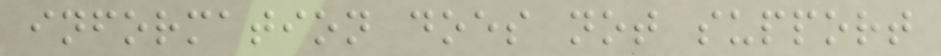information does not support
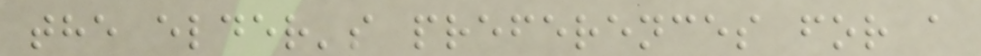the elder's preferences for a
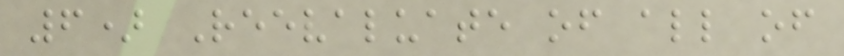6) Reevaluate of all of
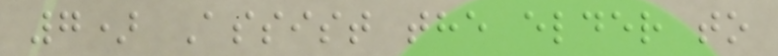7) Assist the elder to
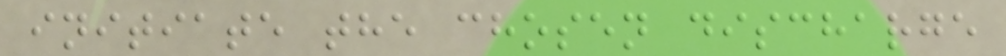initiate the chosen discharge
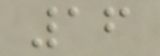16
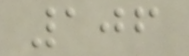106
